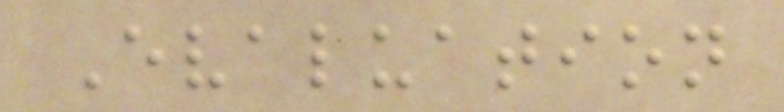Evaluation
